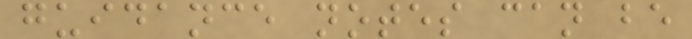guidance notes can be
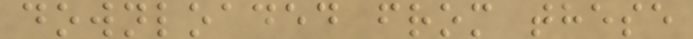downloaded from these
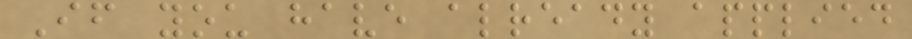If you have already applied
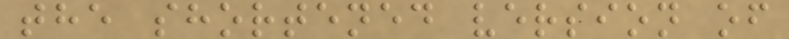the shortened version of
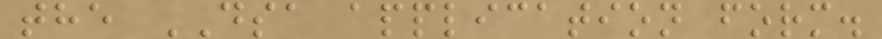the DSA application form.
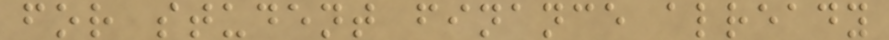for student finance already
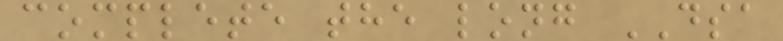complete the long DSA
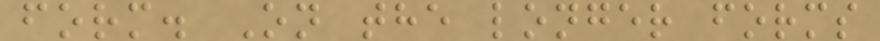form. On the longer forms
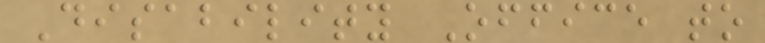Disability Office to
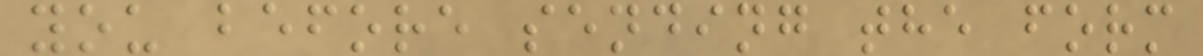you before sending the form
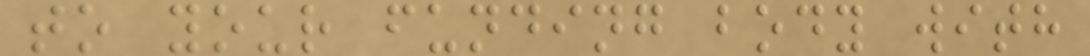to your funding body with
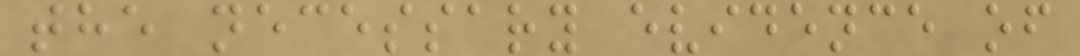the necessary evidence of
